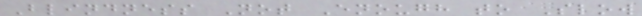Blindness Not Enough to Slow
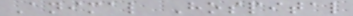Animal Hospital
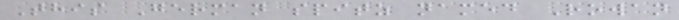This German spitz named Rowan
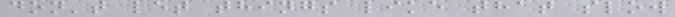don't let things like that slow
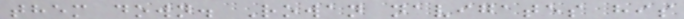them down. Rowan navigates his
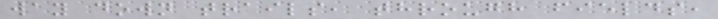way down trails, through fields,
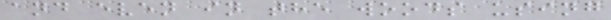and even in the woods using
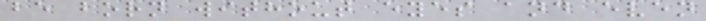be born without eyes and even
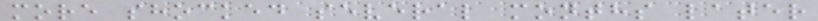more shocked several months later
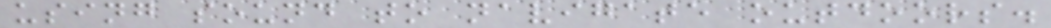using sound to navigate outdoors.
